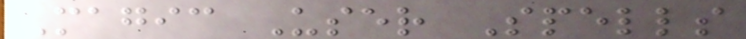Magic User Spells
